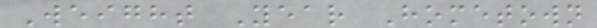Weight Year Hometown
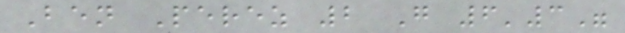Ben Perez 2 G 6'3"
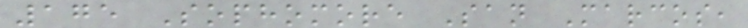175 Sophomore San Marcos,
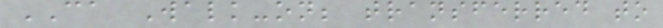CA Walk-on; transferred to
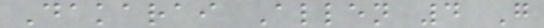Dakarai Allen 4 G
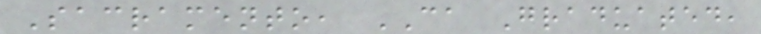Sacramento, CA Graduated,
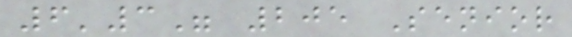6'3" 205 Senior
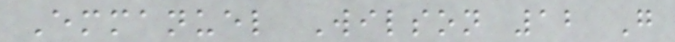Emmanuel Wilson 12 G
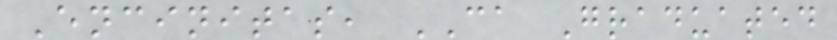Encinitas, CA Graduated
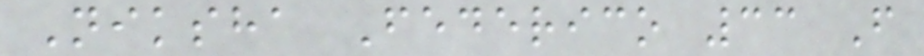Niksha Federico 33 F
